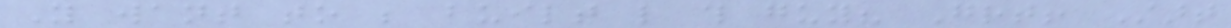You want to be built like this guy? Great! Start
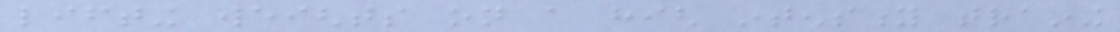lifting weights on a high intensity training
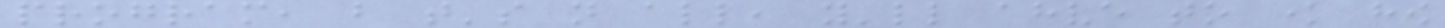program, but that's not all, you'll ahve to know how
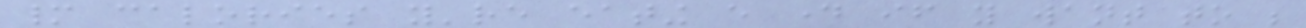many calories you're eating every day if you want to be
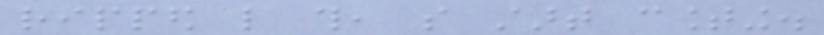ripped like this, so start counting.
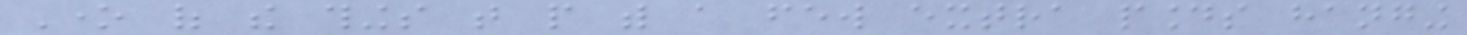One of the things that people with a few extra pounds hanging
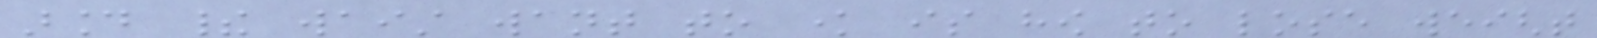around their waist want to know is how to lose weight
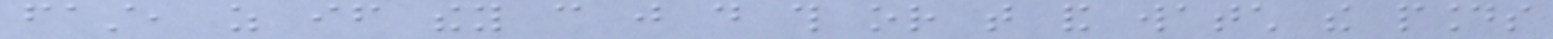fast, as if they can just do this or that and watch the pounds
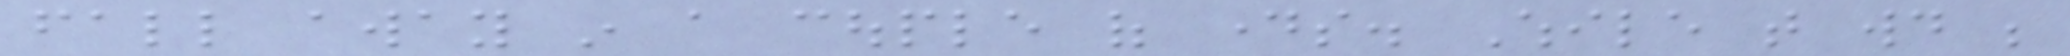fall away in a couple of days. While that would be
